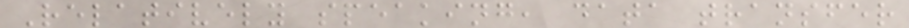Relatively speaking, data transfer
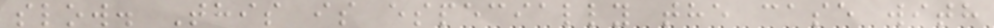slow. This is especially the case with
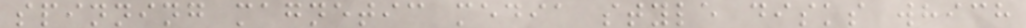spinning magnetic media style disks which
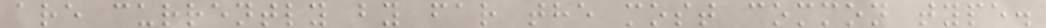are currently by far the most common type.
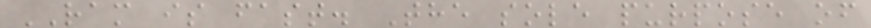RAM is fast. The sole purpose of
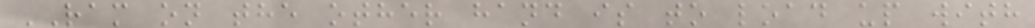RAM on the other hand is to load up with
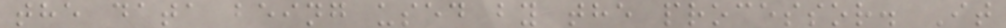the data being used by the processor. It
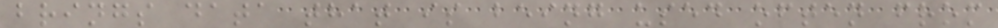brings data that is being used often from
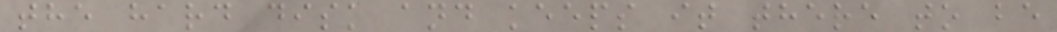the hard disk and keeps it there to be
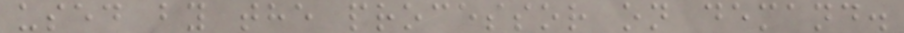used by the processor on demand.
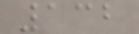132
